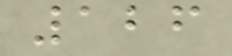126
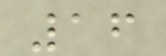16
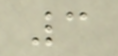3
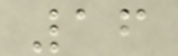16
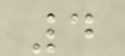4
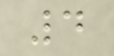4
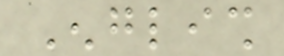English
